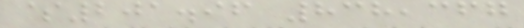$201.96 838,367
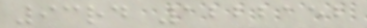93rd 1222152
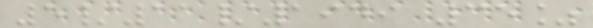5/11/1949 35%
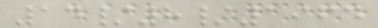14/8/1964
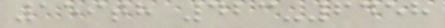159th 423-6458
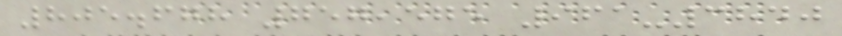805.678 757,575 961-3840
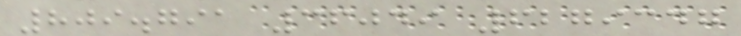809.791 36049 6279347
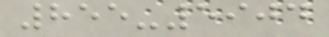855-5904
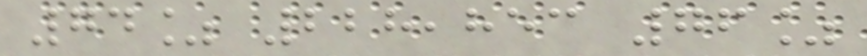74% 228,853 76%
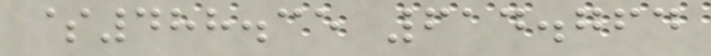$488.35 614.764
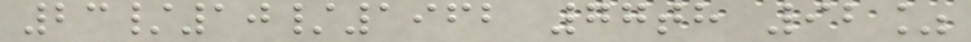23/10/1962 77th 92%
